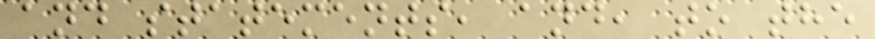and statements, and, to the
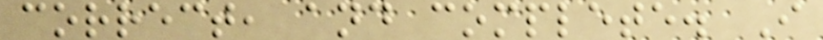correct, and complete. I
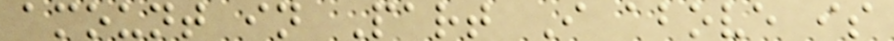amount in Part I above is
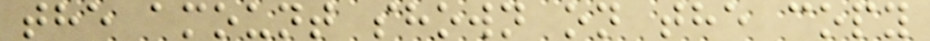the amount shown on the copy
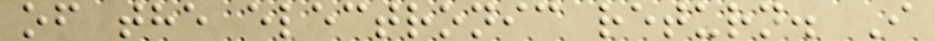of the electronic return. I
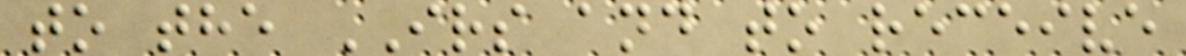to the IRS and to receive
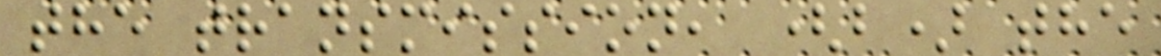the transmission, (b) the
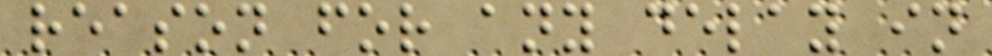reason for any delay in
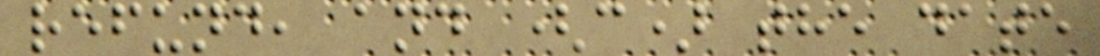refund, and (c) the date
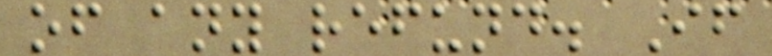of any refund. If
